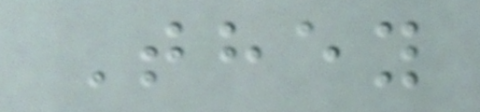They
